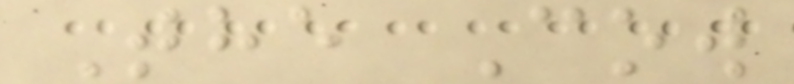The Cow
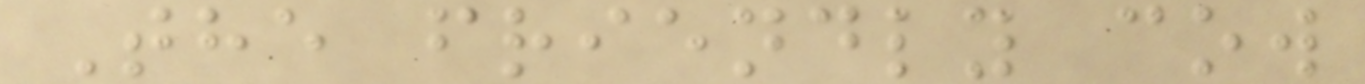The friendly cow
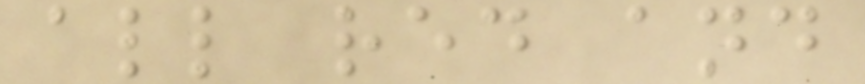all red and
